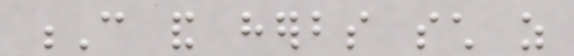C and herbs such as
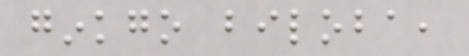ginkgo biloba,
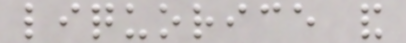liquorice and
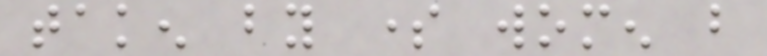taken by some women but
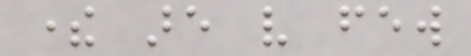there are very few
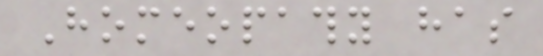Homeopathy has
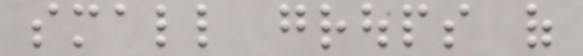small groups of
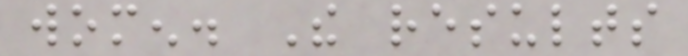women. The results
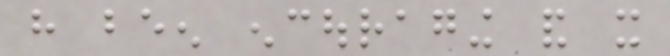have been encouraging and it
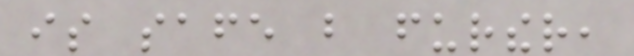is safe but further,
